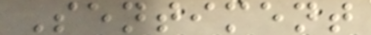Sentiment
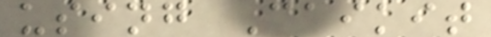using Caikit
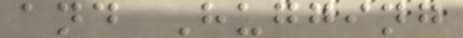and Hugging
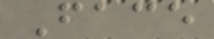Face
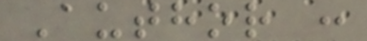Author :
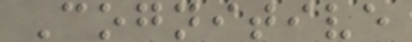Cognitive
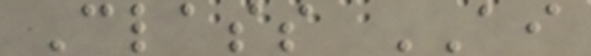Class AI
